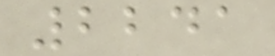2241
